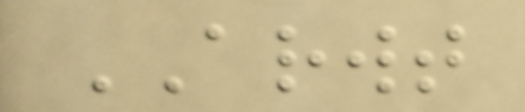ARWT
